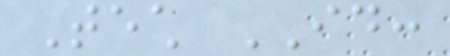Tech ID:
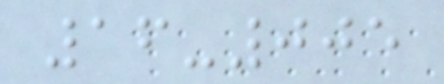16-005
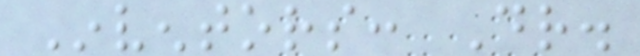Inventors: Dr.
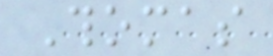Thomas
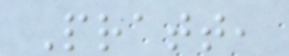Pratt,
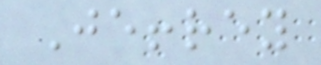Jeffrey
